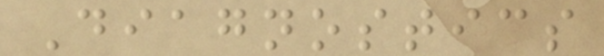Diagnostics
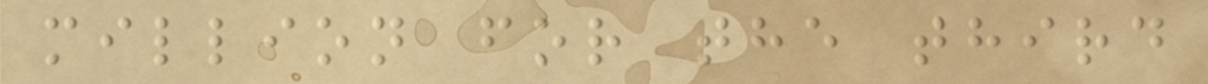million for the third
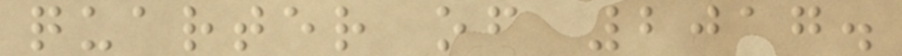quarter of 2017.
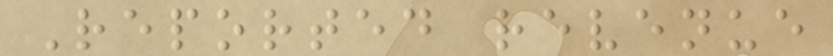Reported revenue
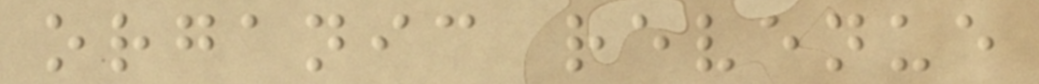organic revenue
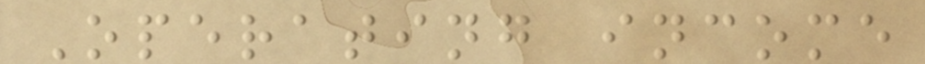Operating income
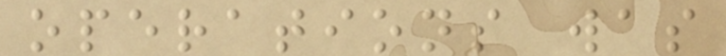operations was
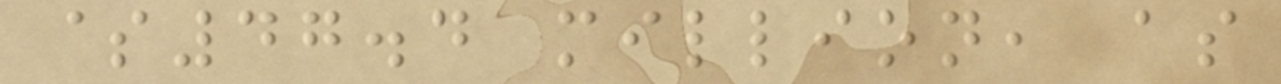$47.4 million, as
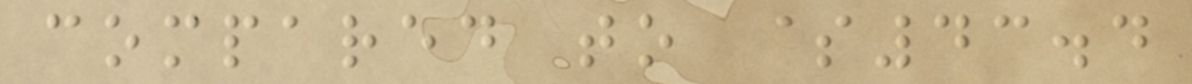compared to $43.4
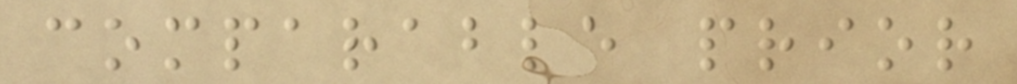comparable prior
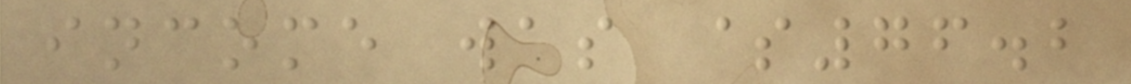income was $76.2
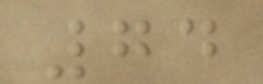74
